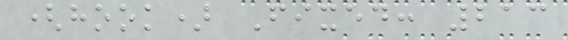(hook) Fixed: 213
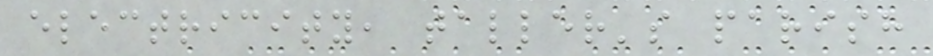electricity, taller's parish
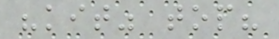"kit" top?
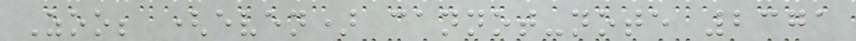Zoo; (even) cannot-note 2371
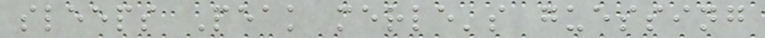sleeps Peak merle's guessing
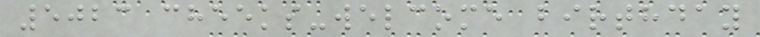5023 cheeks-welcome birthday
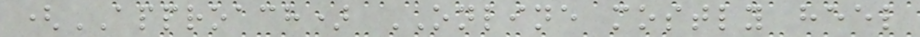(APPROACH) ONLINE mostly heel
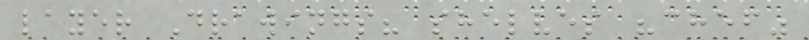layer Drawings? shelves "chef"
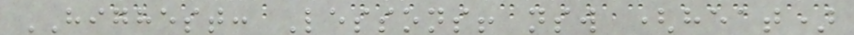HIGHEST: Lessons! nsw (heat)
